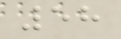58
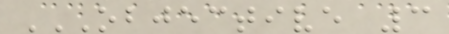OBJECTIVE 3
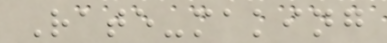Rate-making
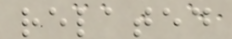related
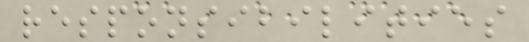responsibilities
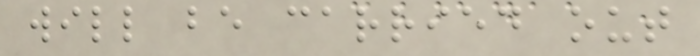will be carried out
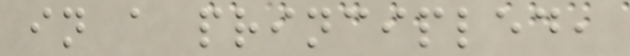in a principled,
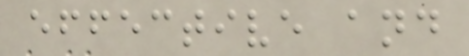effective and
